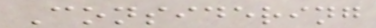Considering
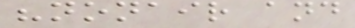"nonair and
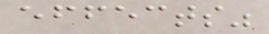effects"
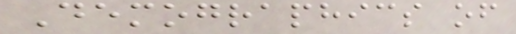Demographics of
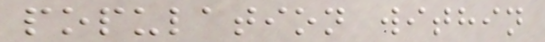population within
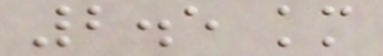2.5 km
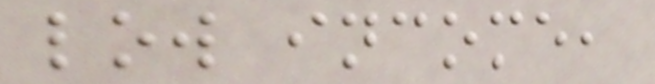low income,
